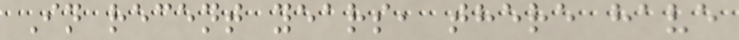In recent years, there have
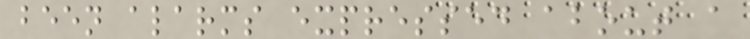been alarms expressed about a
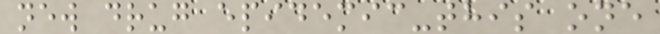new drug epidemic-this one
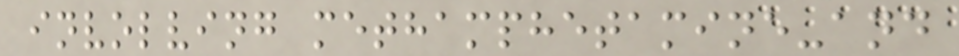involving methamphetamine-and
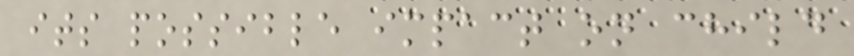its possible impact on child
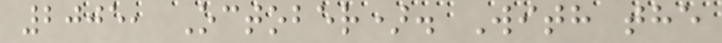2005, October). With the
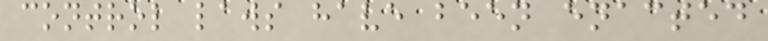control laws have been enacted
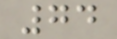74
